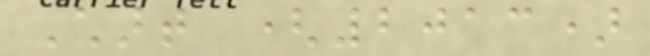Chart (2013)
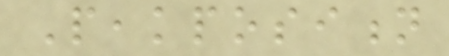Peakposition
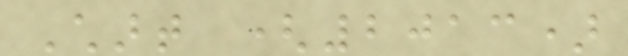Chart (2013)
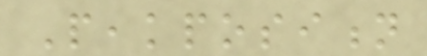Peakposition
